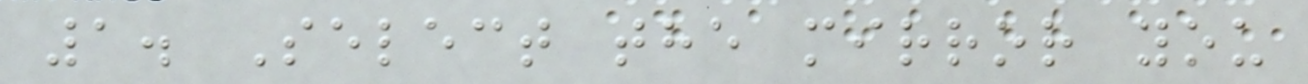1. Select the mirror you
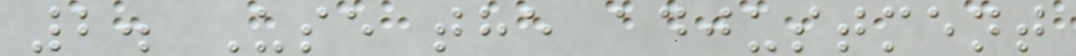2. Use the adjustment
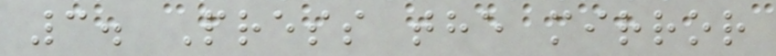3. Press the mirror
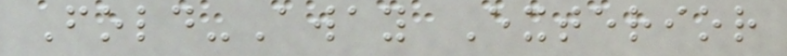Fold-Away Exterior
